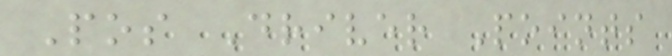Pos Driver Points
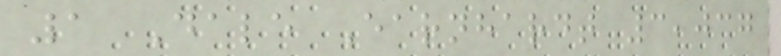1 Dale Earnhardt 3,037
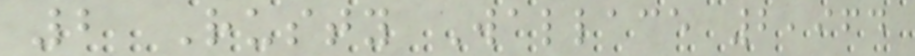2 Rusty Wallace 2,964
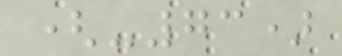(-73)
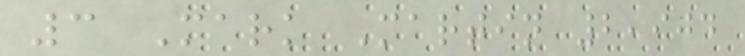3 Mark Martin 2,904
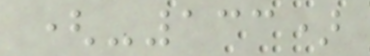(-133)
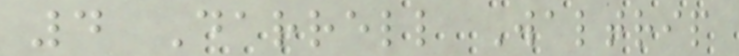4 Darrell Waltrip
